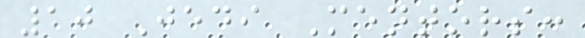10 Jedi Mentors:
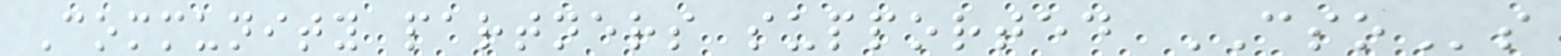Community partners supported CSOs
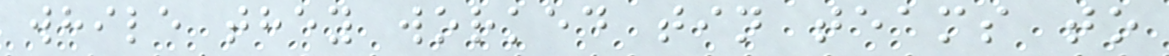while they worked tin teams to
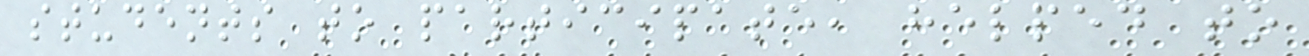students to participate, helped to
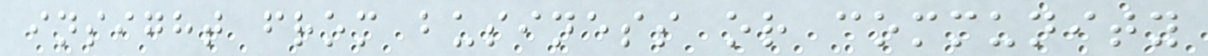insight from business or community
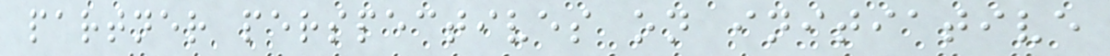partner perspectives on initiative
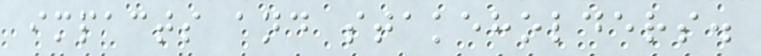impacts and stakeholders.
